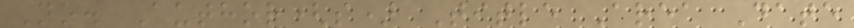No. Author(s) Title Area Date
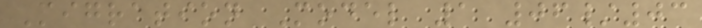Migration Model 1 06/03
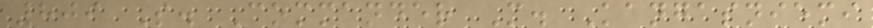809 S. Commander M. Kangasniemi
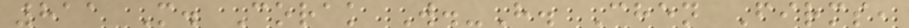811 M. Corak W.-H. Chen Firms,
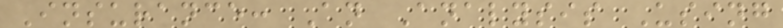Insurance: An Analysis Using
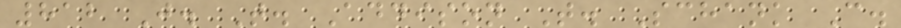812 J. T. Addison T. Schank C.
